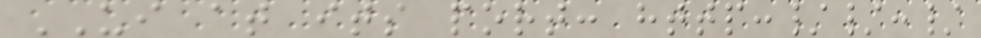UI at its port: http://:/
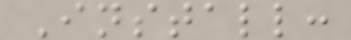Install:
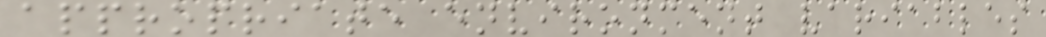appropriate environment variables
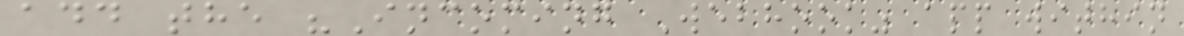add the "Incoming Webhook" app within
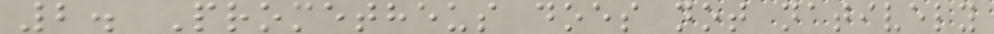2. Prometheus does not natively
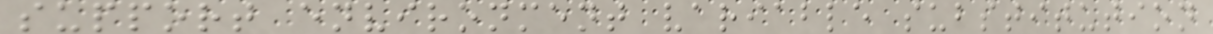support environment variable substitution
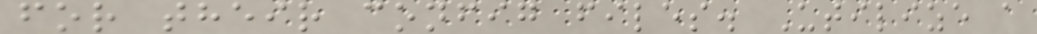for their config files. Utilize a
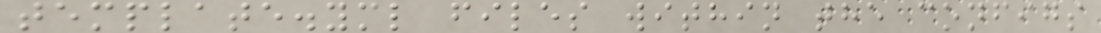template.yml files within the configs
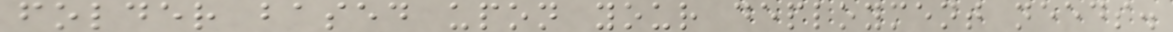folder based upon your deployment needs.
